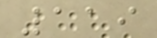119
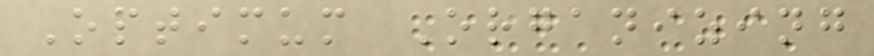Optimum Organizing
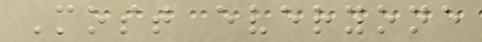Most everyone
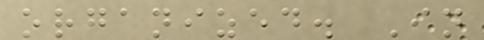organized. In
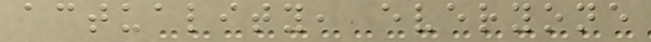actuality, everyone
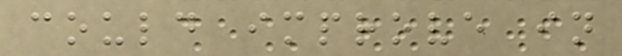could improve in
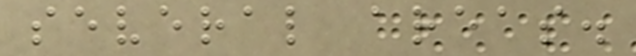several areas.
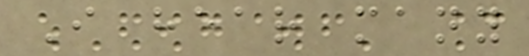I hear many
